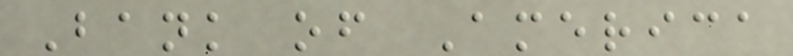Bank of America
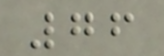76
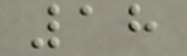18
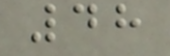48
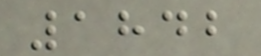1842
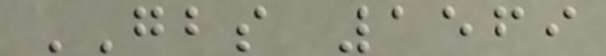GBS 1569
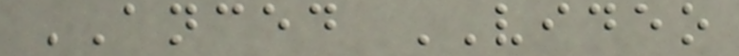ANCED VIDEO
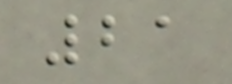21
